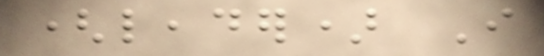(leader) I
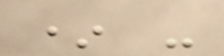* -
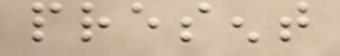present
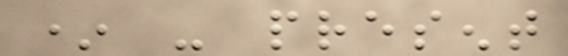* - present
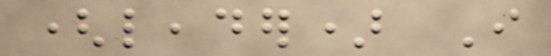(leader) I
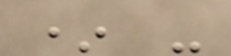* -
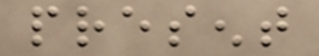present
